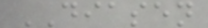DIASEN
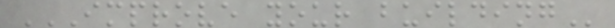IMPROVE YOUR BUILDING
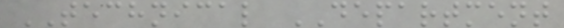TECHNICAL DEPARTMENT
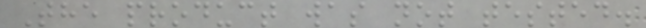The product was not tested.
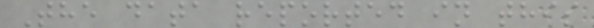The data reported in this
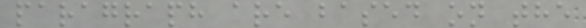paragraph are based on the
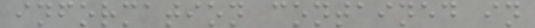information contained in
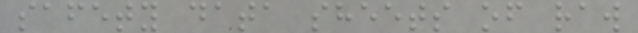safety data sheets of raw
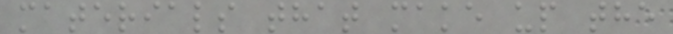materials that make up the
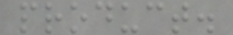product.
